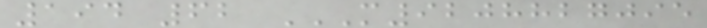194 62 M9208827095
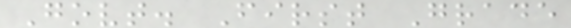Govt. First Grade
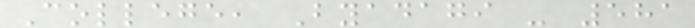College, Byadagi - 581
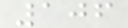106
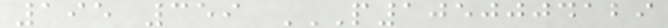195 359 P1050004129
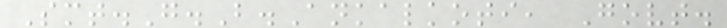Smt.G.B.Ankalkoti, Govt.
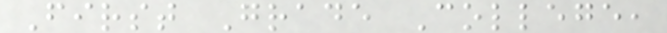First Grade College,
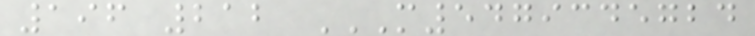196 212 M5479345724
